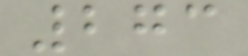273
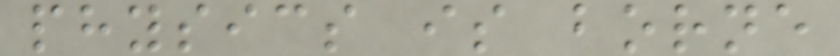physics is borne
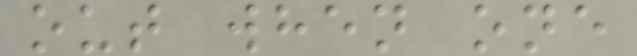out when one
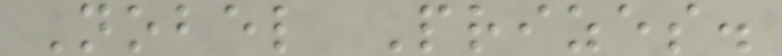Nobel Prizes.
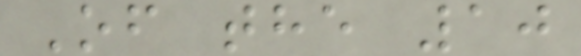Of the 10
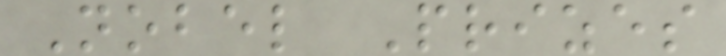Nobel Prizes
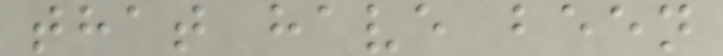that have been
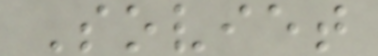Soviet
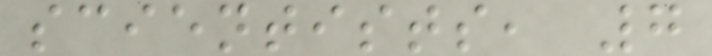scientists, 7
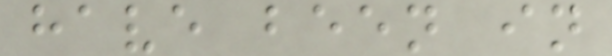have been in
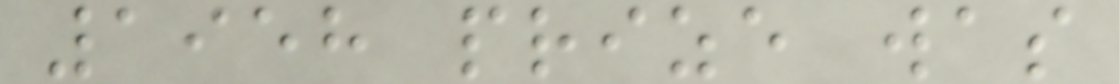1958 prize was
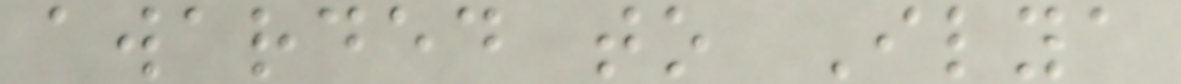awarded to Ilya
